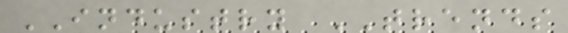INDUSTRY TRENDS
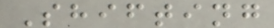Shifting
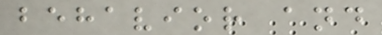behavior and
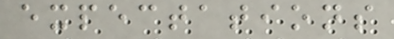expectations
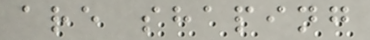are shaping
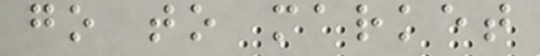go to market
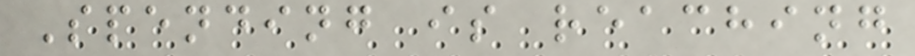Spending is reaching
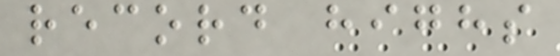record highs
